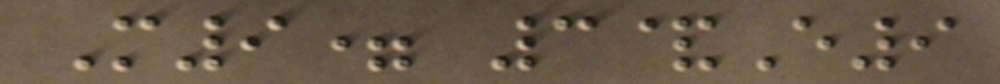M9= 3&E9
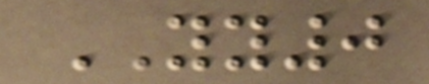YY0
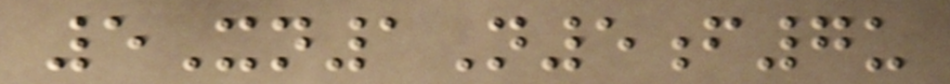5Xn1N5f7u
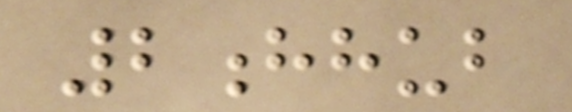2hhub
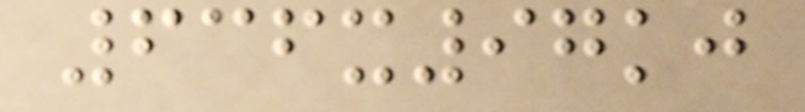636x97kj
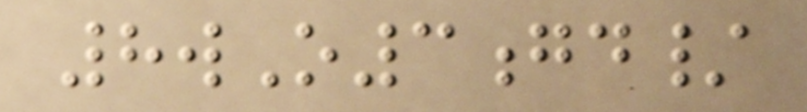8wO3gd/
